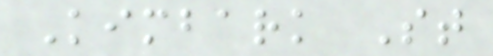Kimbark St
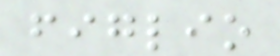figlio
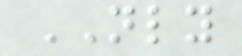NLY
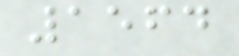1564
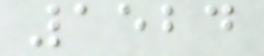1524
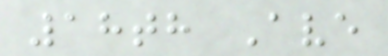18th Ave
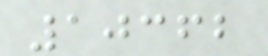10362
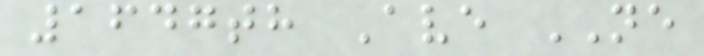1647th Ave NE
